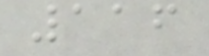116
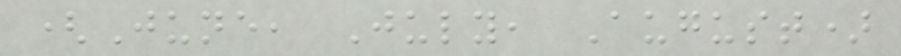(June, July, August)
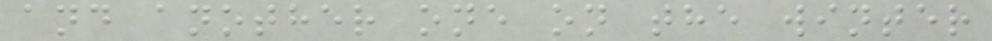and another one on the winter
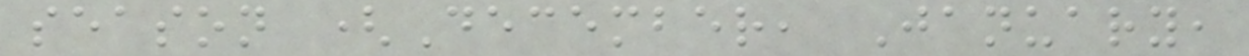season (December, January,
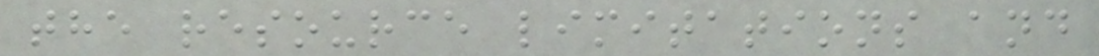the resource limitations and
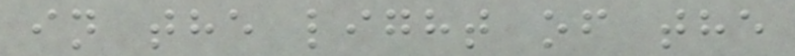in the light of the
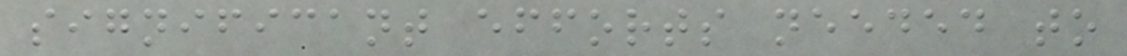significant efforts needed to
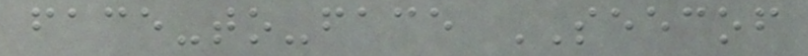face-to-face SEECOF
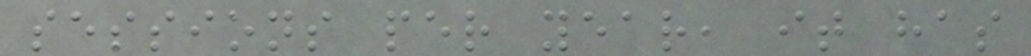sessions per year, it has
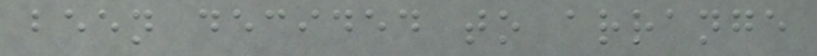been decided to arrange
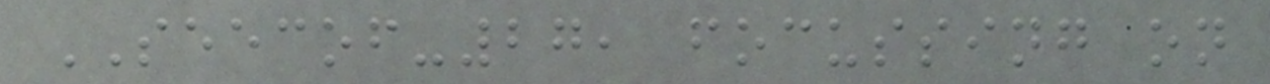SEECOF-27, focussing on
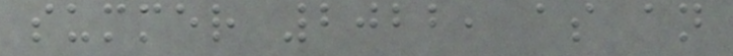summer 2022, as an
